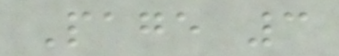Page 3
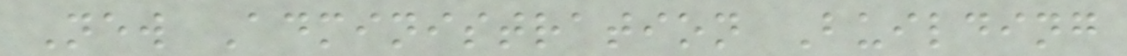New Administration Building
